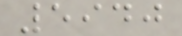5940
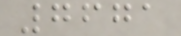7671
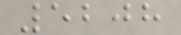5208
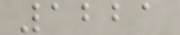1221
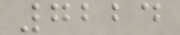7224
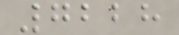7228
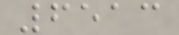6513
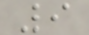9
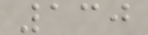130
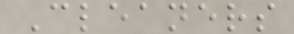Cleaners
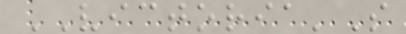VICTORIA'S
